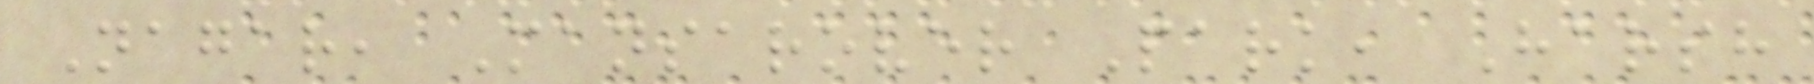Nagar, Mansarover Park, Harsh
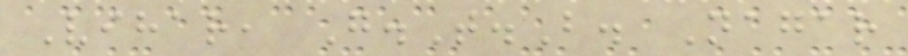Vihar, G.T.B. Nagar
